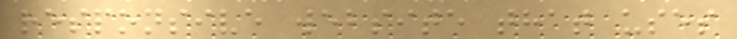responsive website that uses
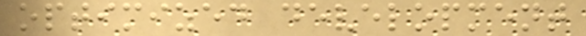optimized development
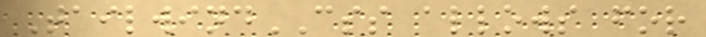TailwindCSS allows for
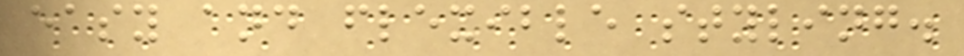easy and flexible styling.
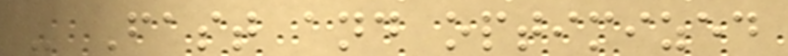- Fast and optimized
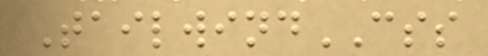TailwindCSS
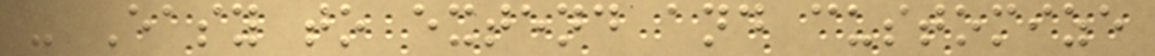- Easy to extend and customize
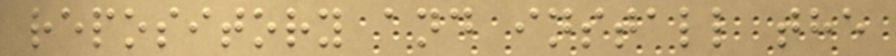repository and install the
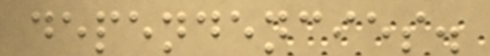dependencies.
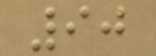90
